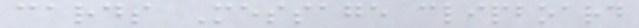cards Message clipboard
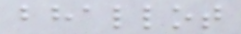bhallot
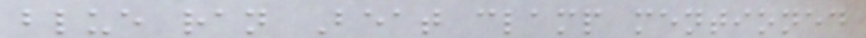blue ran Beat clamp mentioned
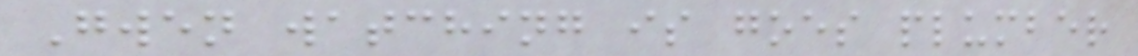Gwen watching is goes plumber
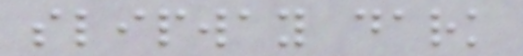slipway dark
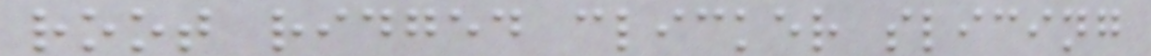root ridged clicker slicing
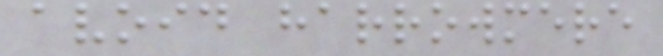avoid harrowmere
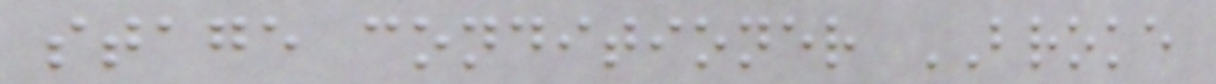stage conditioner BROKE
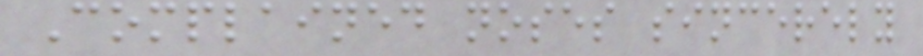Complained noses sincerely
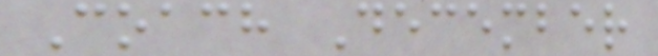Coach December
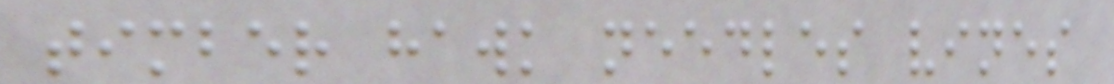timber hawk needles vines
